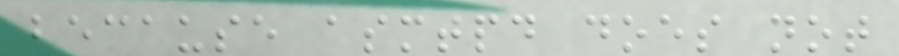because asmtpd does not
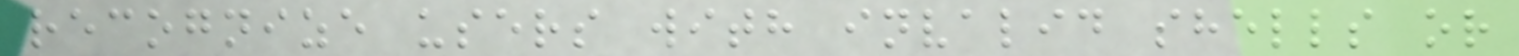recognize users with invalid shells or
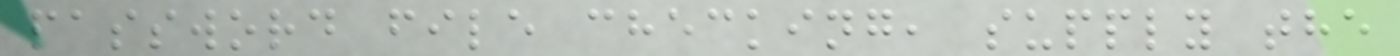password file checking, supply the
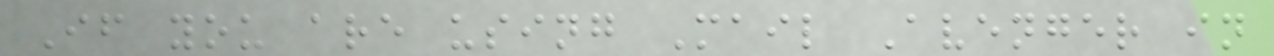If you are using Mail Avenger in
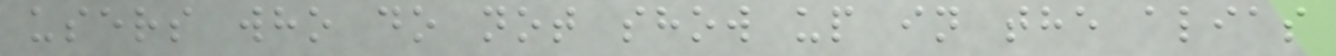users who do not show up in the alias
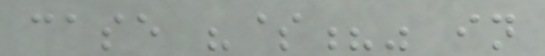case "$?" in
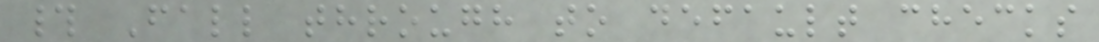# Fall through to default checks
